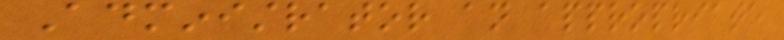Administrator an appropriate
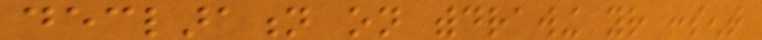declaration on withdrawing your consent
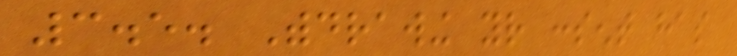3.5. Withdrawing your consent has
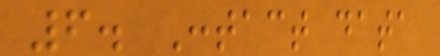6. Contact data
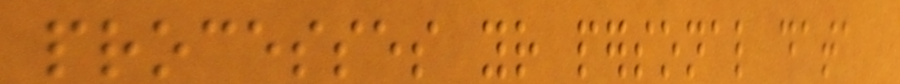processes your personal data
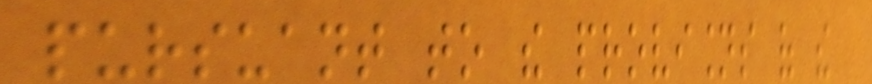pursuant to the provisions of the
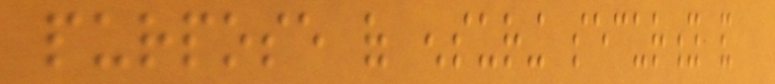purpose of ensuring security and
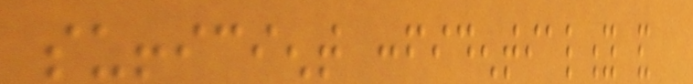sufficient confidentiality and
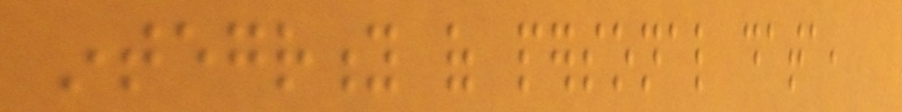integrity of personal data,
